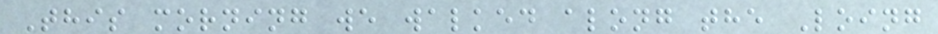This morning we walked along the Loing
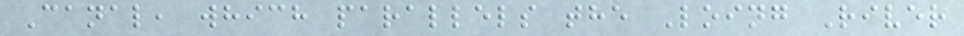Canal, which parallels the Loing River
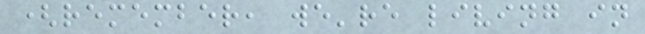(remember, we're living in
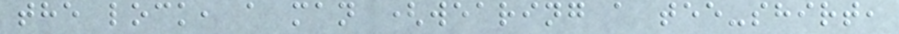the lock, a man (wearing a tee-shirt,
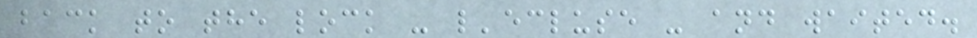back to the lock - l'ecluse - and waited.
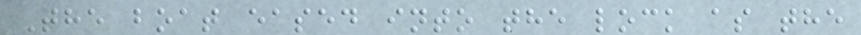The boat eased into the lock as the
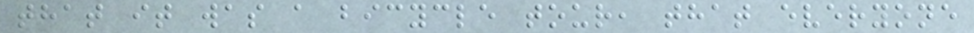that it was a bicycle tour, that everyone
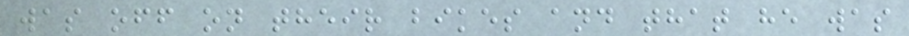was off on their bikes and that he was
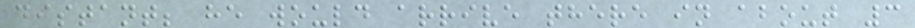distant; he would arrive there in about 3
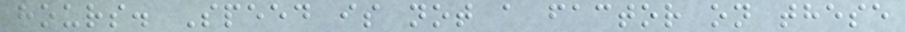hours. Speed is not a factor on these
